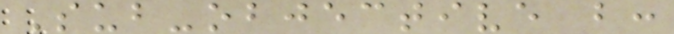Sub-objective b:
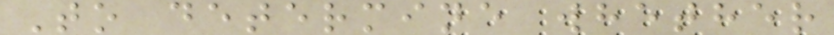To determine whether
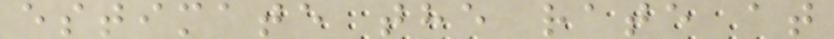estimate the rate at
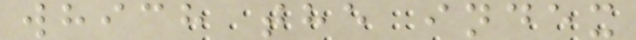which the index
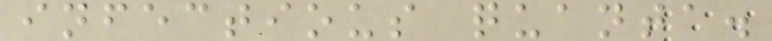infectious quanta.
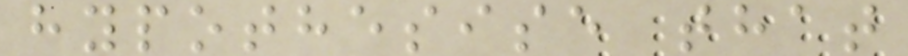hypothesise that
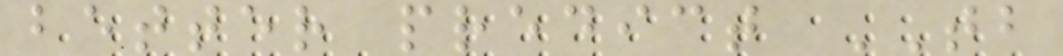better predict TB
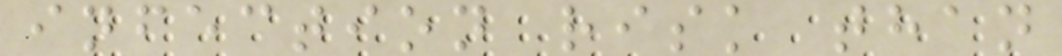infection risk than
